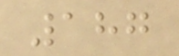187
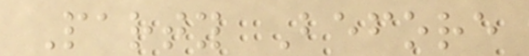Party Before
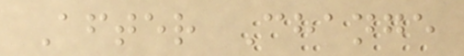After Change
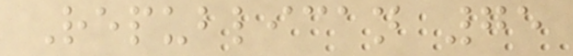Republican 75
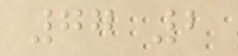77 2
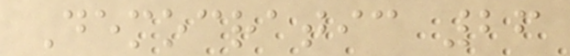Democratic 26
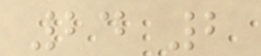24 2
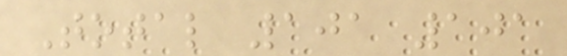Total 101 101
